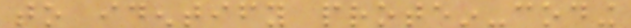to identify protein-coding
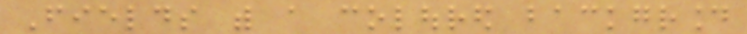Fields with a coloured background
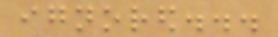ignored...
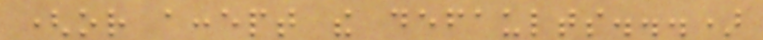(or accept the defaults...)
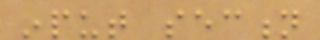input section
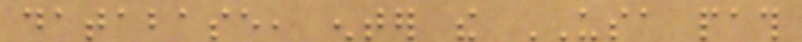database, enter the USA path
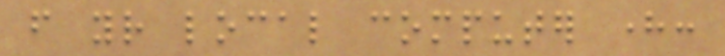from your local computer here:
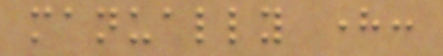manually here:
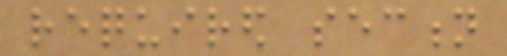required section
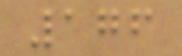176
